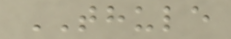THULE
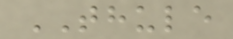THULE
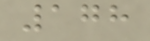178
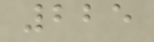225
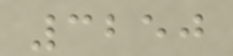3250
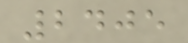2405
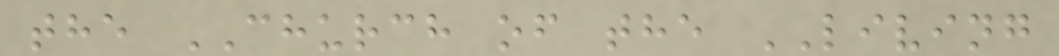the CHURCH of the LIVING
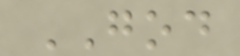GOD
